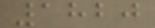1820
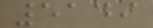5149
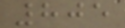805
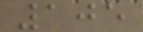105
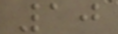10
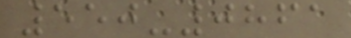550-0861
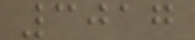3017
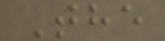The
